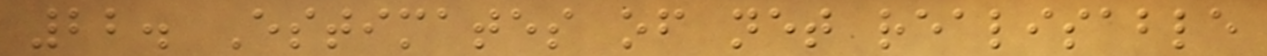22. Estimates of net realisable
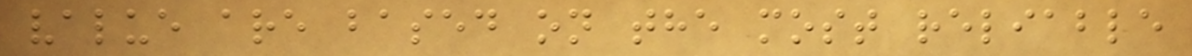value are based on the most reliable
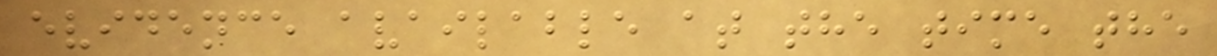evidence available at the time the
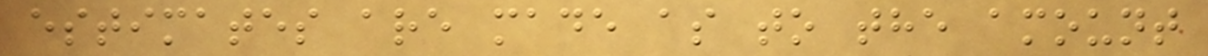estimates are made as to the amount
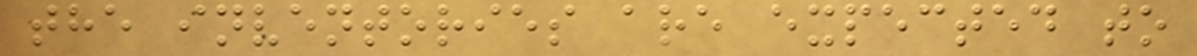the inventories are expected to
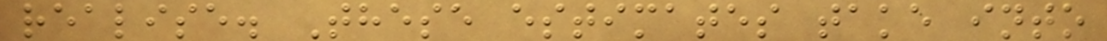realise. These estimates take into
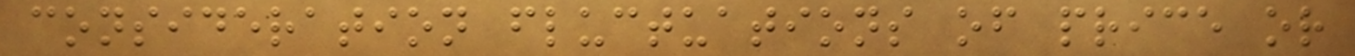consideration fluctuations of price or
